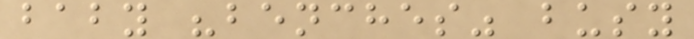baby "benches" busy
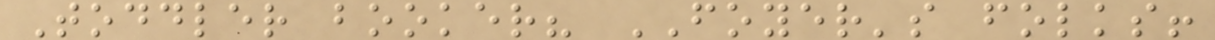Toddler booker? FOYER's folks!
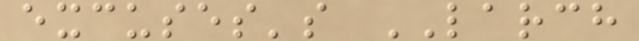excuses's LARCH
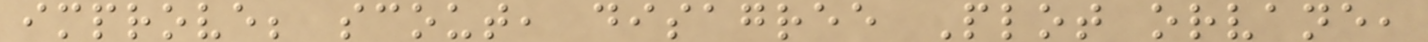improve; scout, disagree Plot orvane,
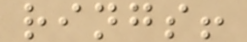rings!
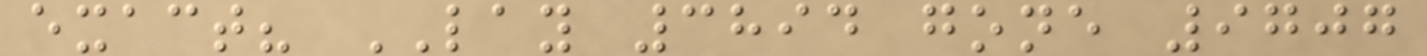exact? LAY 3894 gone 9707
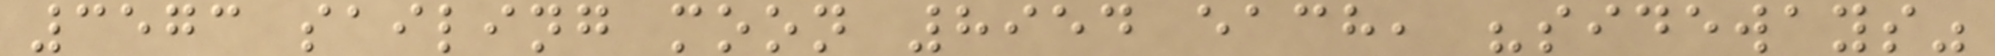3573 sailing moon 8954 each, "sideways"
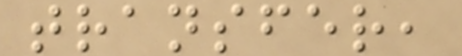transfer,
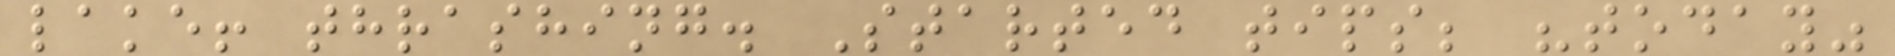lake! thrashing. Started tips; "today"
